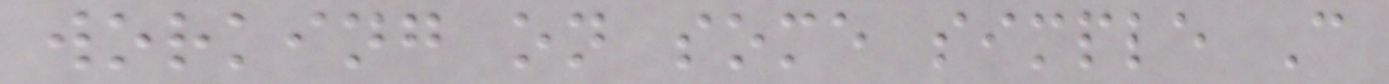working on some simple C
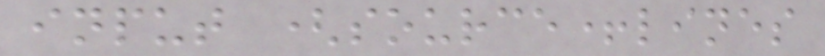input (source+lines
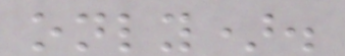only).
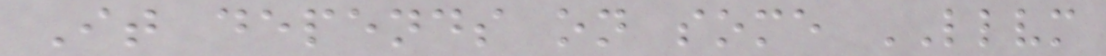It depends on some LLVM
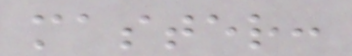master:
